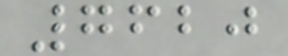7620
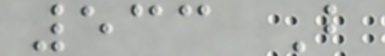533 B
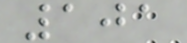101
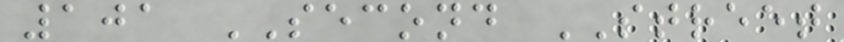101 SECOND STREET
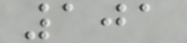101
